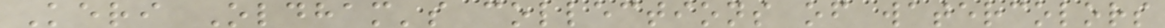Keri Oldham's collections of watercolors
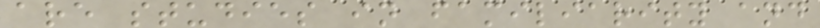are studies in familiarity and
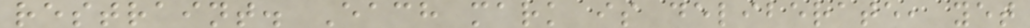restraint. Each mark is deliberate, yet
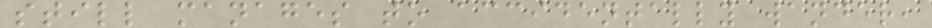still manages to accidentally wander,
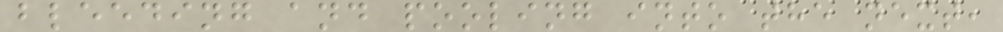bleeding and pooling into the next,
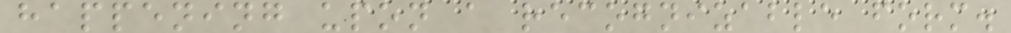happening upon a recognizable form.
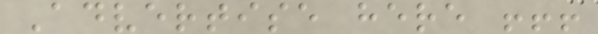Advertise here !!!
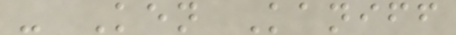- Ken Kaniff
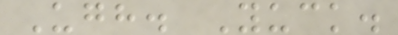Ugh. Yuck.
